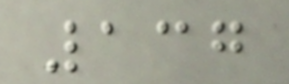137
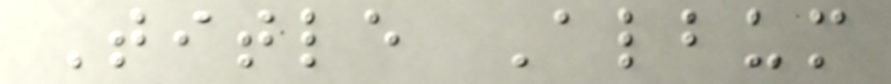Title Album
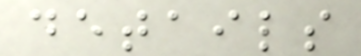details
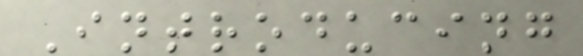Introducing
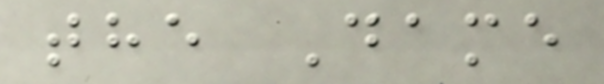the Dame
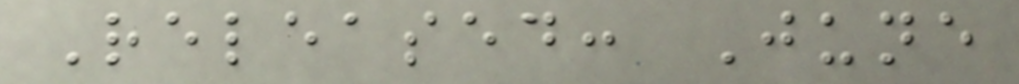Released: June
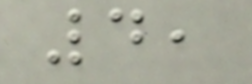4,
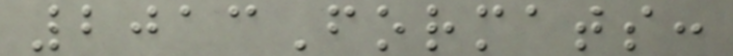2013Formats:
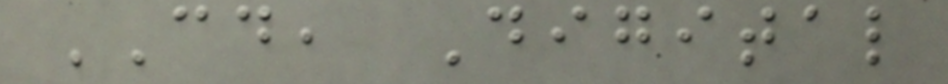CD, Digital
